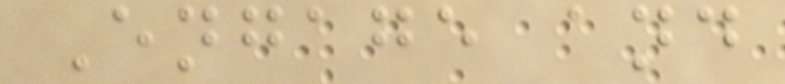Engage and
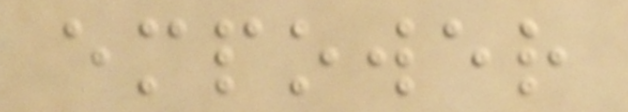empower
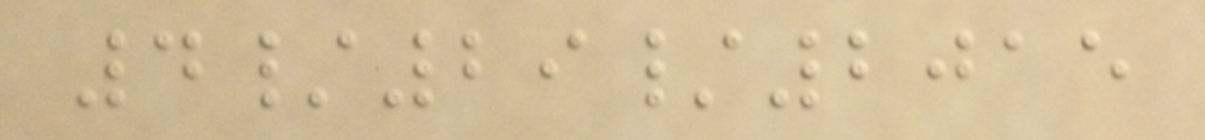4/29/2015
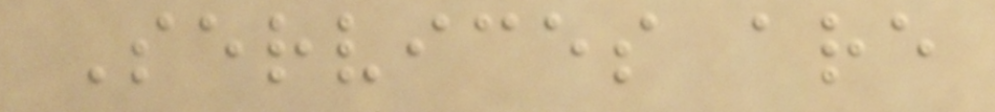Services are
